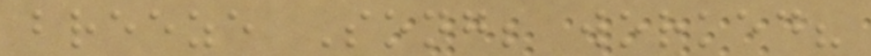breeze Song; worked?
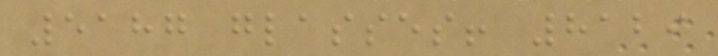5187 glasses! 8129
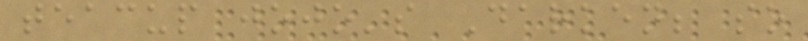teacup jojo's Darken; so
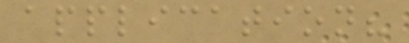application?
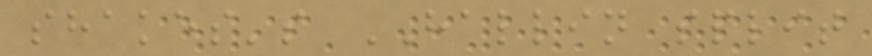shakes's HALLIN split
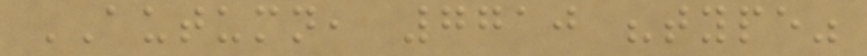AUTUMN, 7710 "type"
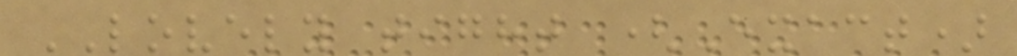LOVELY tight (Exact)
